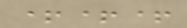+++
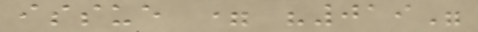issue = "019"
